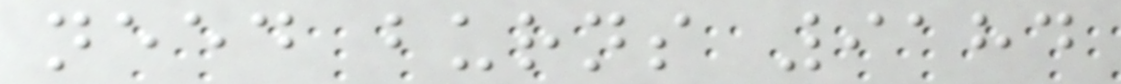need burns 9184
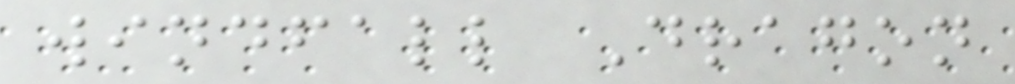windfall Dragon
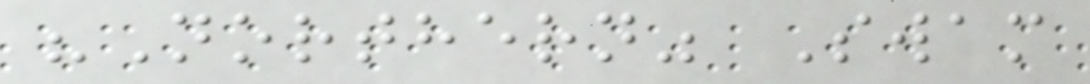"Northern" Swam
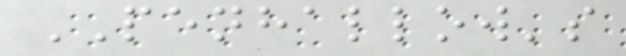PENHALLOW's
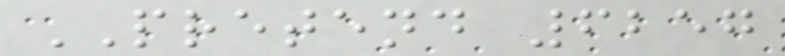PRETEND 6257
